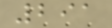291
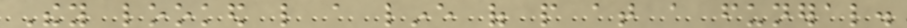They looked like a line of people at a funeral.
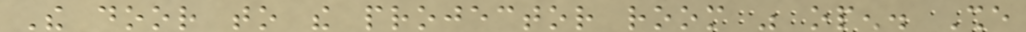The door to the projector room was open. She
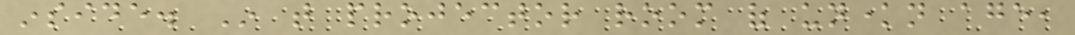inside. In that projector room of unknown age,
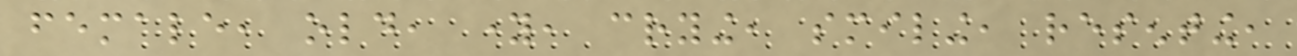female, old, young, crying, smiling, resenting,
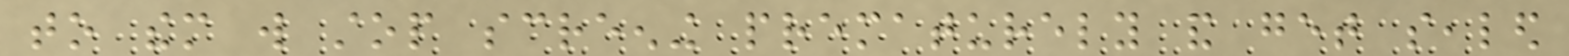to them will stop screening prematurely and get sealed
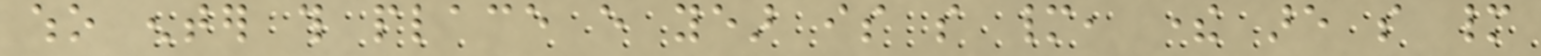who enter this place every year is so many, there are so many
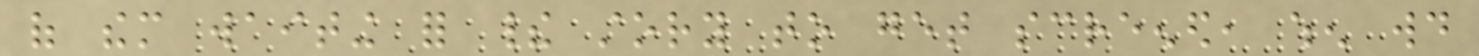of them waiting for their story to get screened, when would
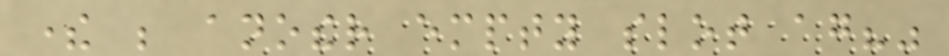there be another empty slot again?"
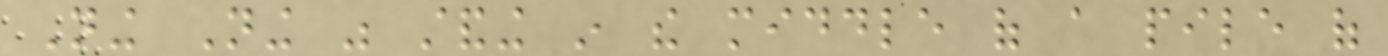Ning Ning was standing in the middle of a pile of
